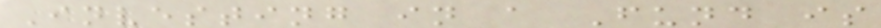Investing in a Fund is
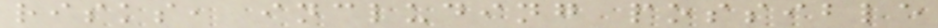risks, including possible
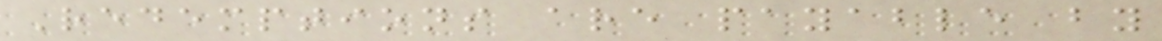Redemptions are payable by
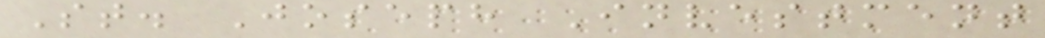St. Joseph Investment
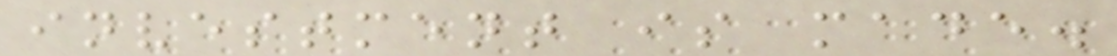investment is made.
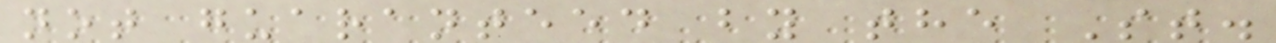not guaranteed by the St.
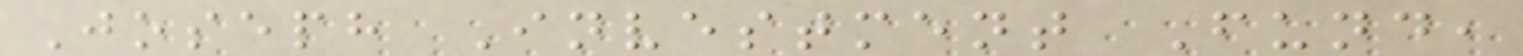Joseph Investment Fund,
